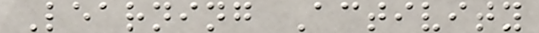Learning Activity
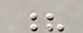?
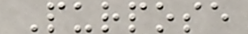Purpose
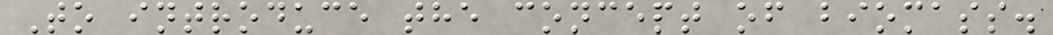To introduce the concept of biomass.
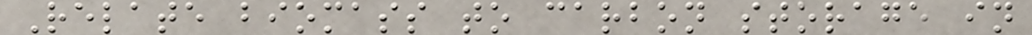Relate biomass to carbon storage in
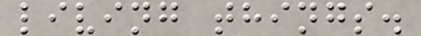living things.
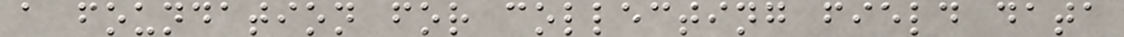a foundation for collecting field data
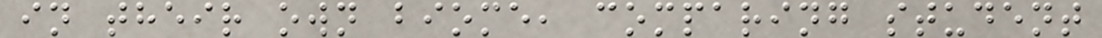in their own biome, comparing student
